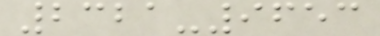2321-9653
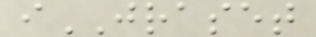iJRASET
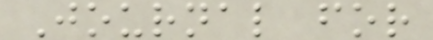Journal for
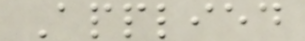Applied
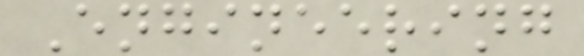Engineering
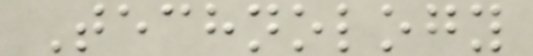Technology
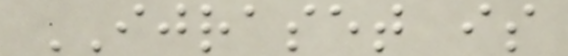IJRASET is
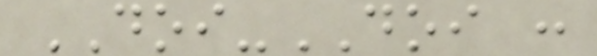DOI-DOI :
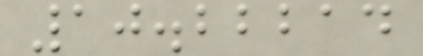10.22214
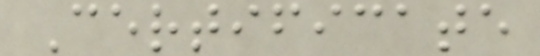Certificate
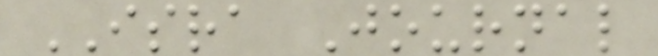ISRA Journal
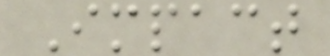Impact
